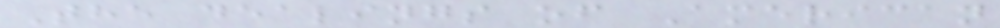The dealings of American
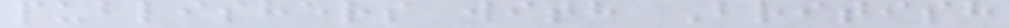publishers with British
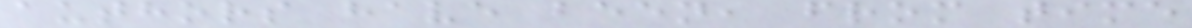authors have been, from time
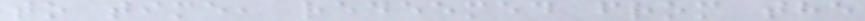to time, redeemed from the
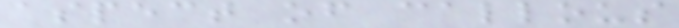aspect of callous
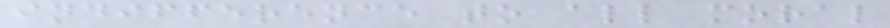indifference to all moral
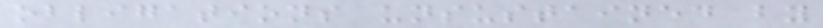obligations unsustained by
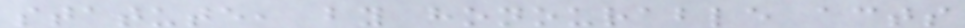statute, by honourable acts
